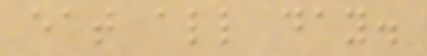eat all day.
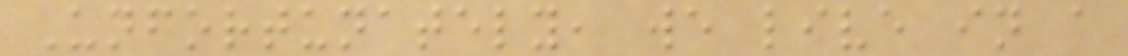Unfortunately, we live in a
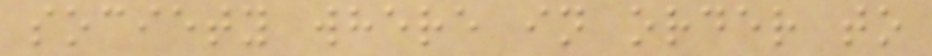society where in order to
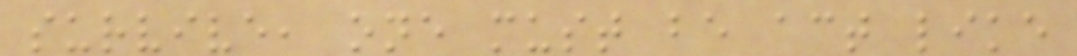survive, one must be act like
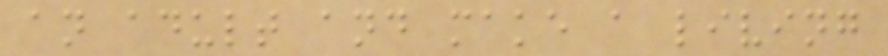an adult and make a living
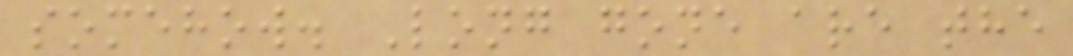somehow. Long gone are the
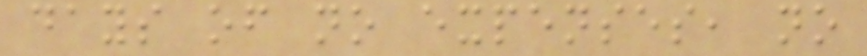days of no expenses, no
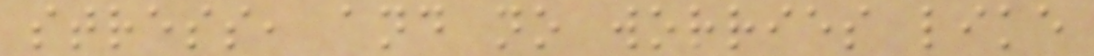stress, and no worries like
